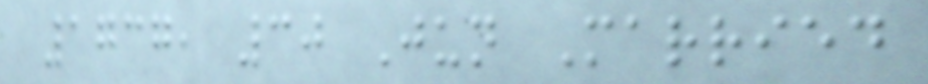1737, 30 Jun Married
